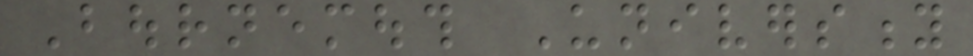Bournemouth University
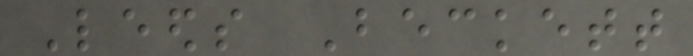Leeds Beckett
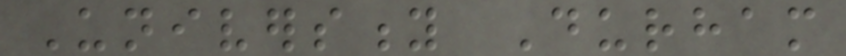University Durham
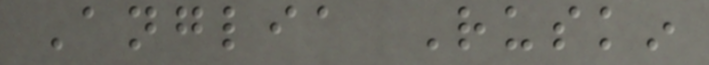Anglia Ruskin
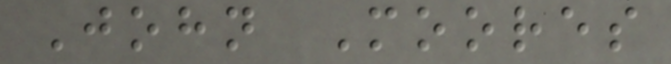John Moores
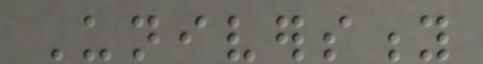University
